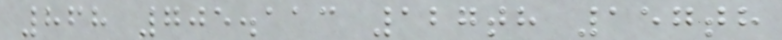868 705.113 127th 157th
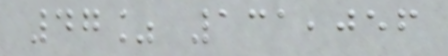47% 131,056
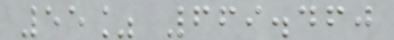55% 669.460
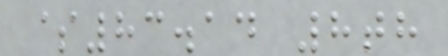$83.14 8th
